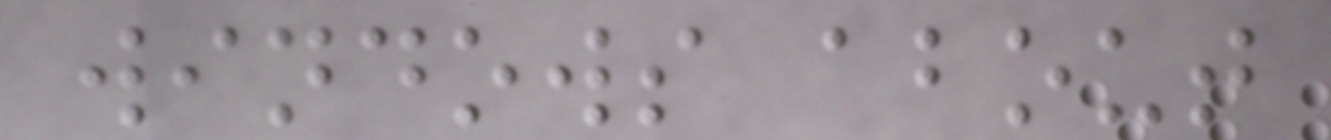windows about
